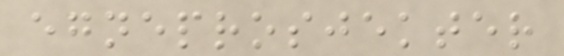egneprosjekter
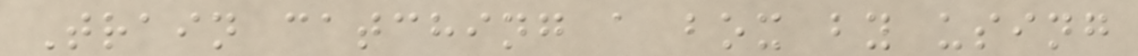Train catching a box by using
